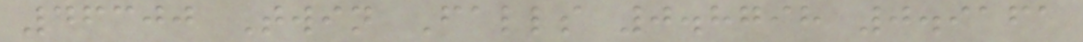46300 Twin Falls 0.8798 0.9161
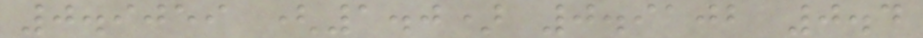0.9059 (1.0) 0.9102 0.4
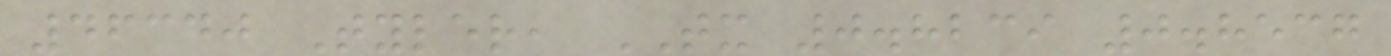46340 Tyler, TX 0.8239 0.8537
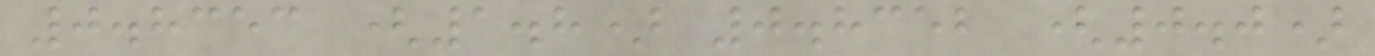0.8353 (1.8) 0.8352 (0.0)
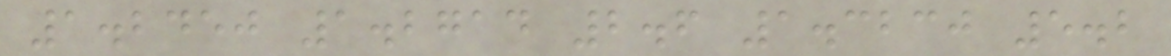1.2450 1.2714 2.6 1.3230 5.2
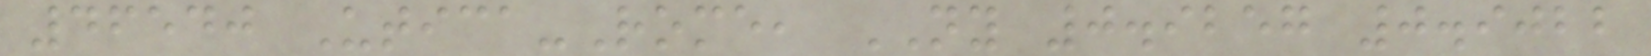46540 Utica-Rome, NY 0.9257 0.9022
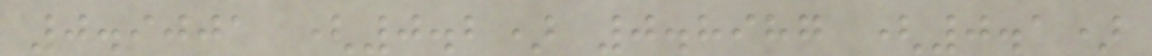0.9001 (0.2) 0.8987 (0.1)
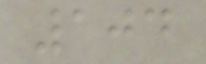104
